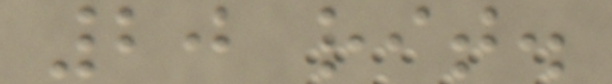20 rit.
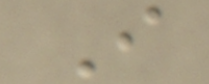I
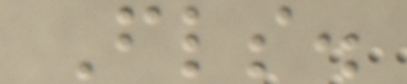Fls.
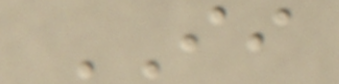II
